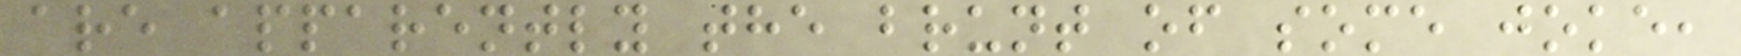are apparently the brunt of some joke,
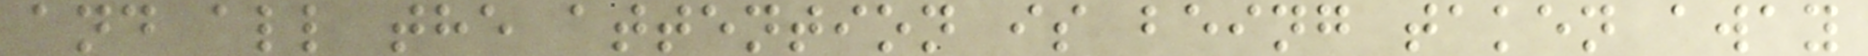and all the attention is being taken away
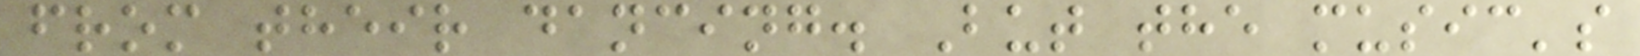from their dancing. But the music's
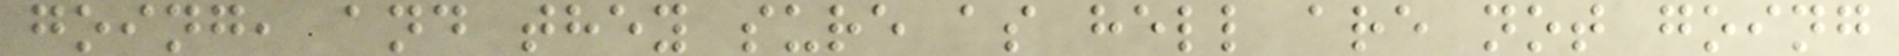going, and they sure as hell are not going
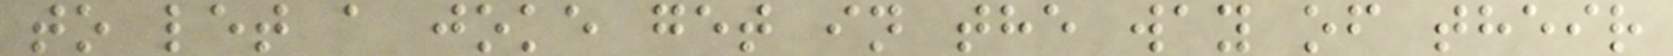to let a joke get in the way of their
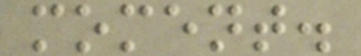moment.
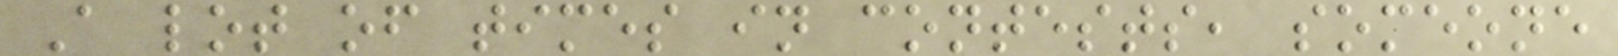A lot of times in contests, someone
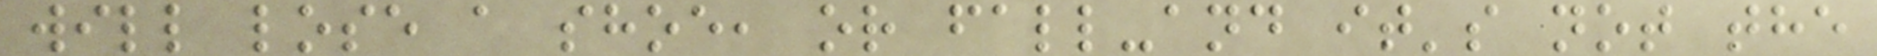will lose a shoe, or fall-and it's not the
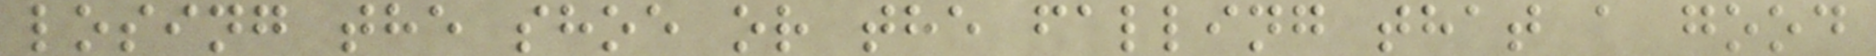losing the shoe or the falling that a good
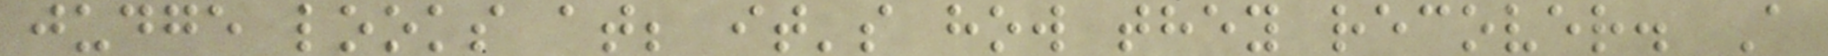judge looks at; it's how they recover. A
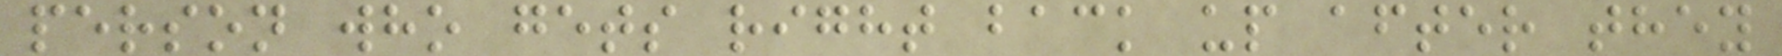person who gets right back up after they
